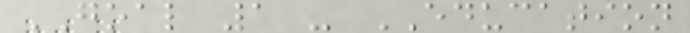GOAL 1 - EDUCATION
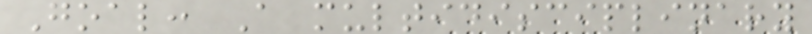Goal: A multidisciplinary
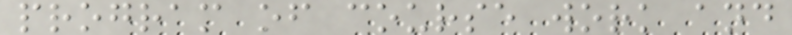program of course work and
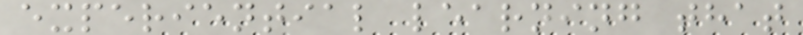experiential learning that
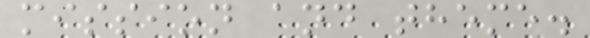mission and theme.
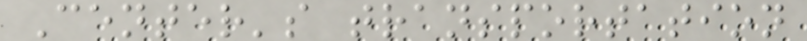Center's transportation
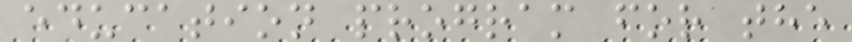education program for the
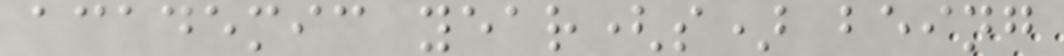academic year(s) being
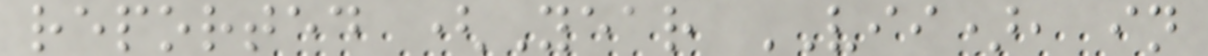reported (Year VII), in
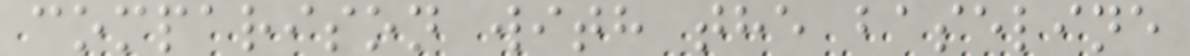comparison with the baseline
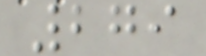279
